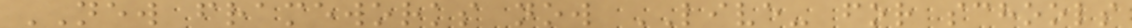NEW frameworks now LIVE- for schools
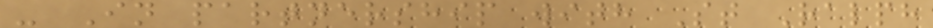- In partnership with St Ralph
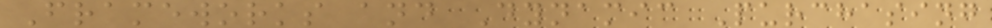Frameworks and Dynamic Purchasing
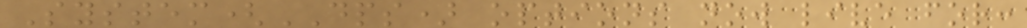System(DPS) options now live for:
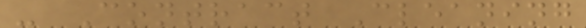- Contract Cleaning
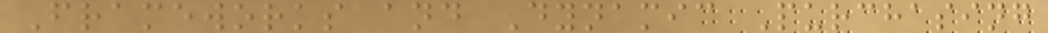Frameworks and Dynamic Purchasing
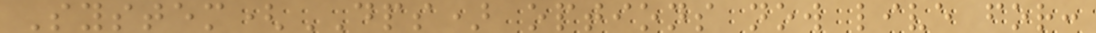System(DPS) options now live for:
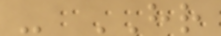- HR
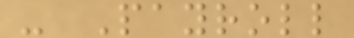- Payroll
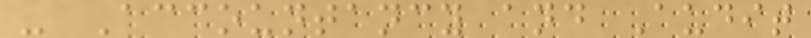- Accountancy and Audit
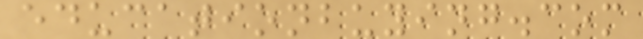educationbuying.com
